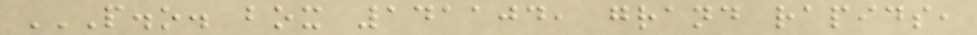P.O. BOX 141104, GRAND RAPIDS,
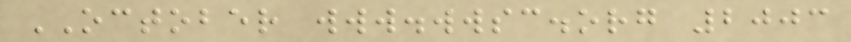OCTOBER www.wwsc.org 2003
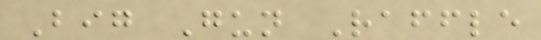Big Gun Raffle
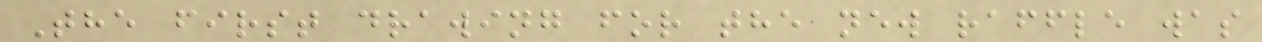The first drawing for the new raffle was
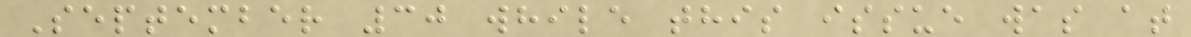September 30 while this issue was at
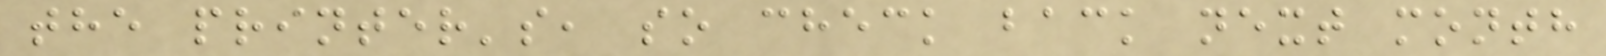the printer's, so check back next month
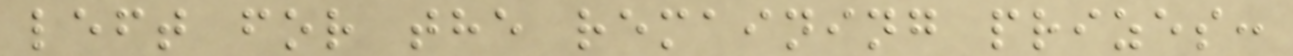left for the remaining prizes:
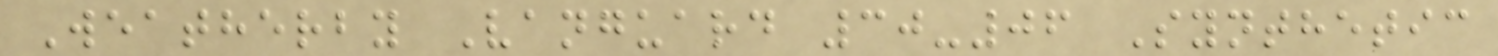Weatherby Vanguard 30-06 Synthetic
